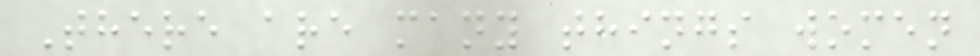There are many things women
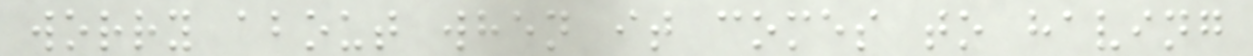worry about when it comes to having
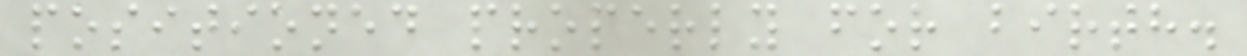positioned properly for birth.
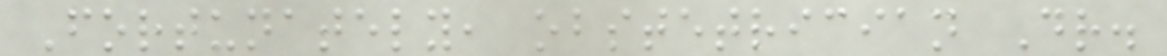Fortunately, obstetrician Dr.
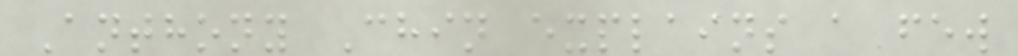Anthony Chin explains a few
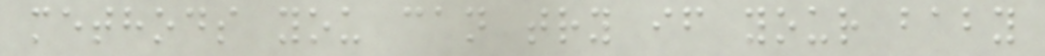methods you can try if your baby
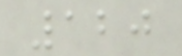120
